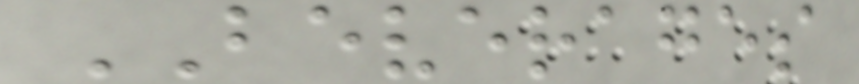BEVERAGES
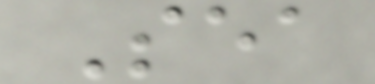Sea
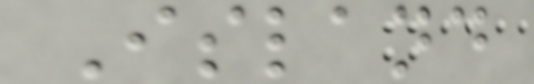Island
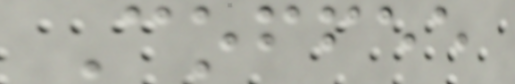Coffee
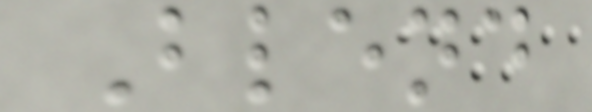Blend
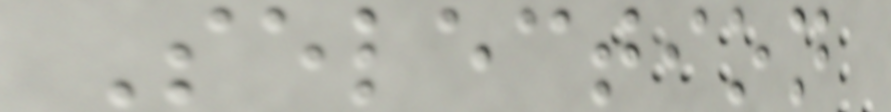Selection
